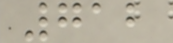712
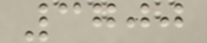3700
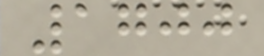1700
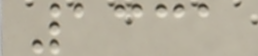1331
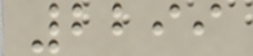2299
